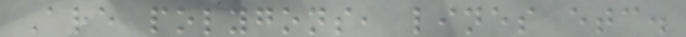Are polygons, lines etc.
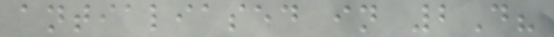antialiased in 2D?
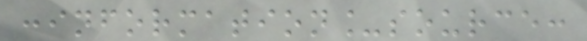:information_source:
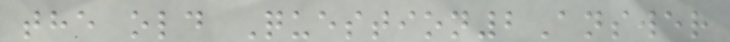the old Question2Answer
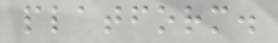platform.
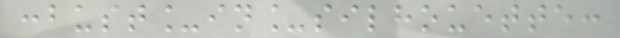:bust_in_silhouette:
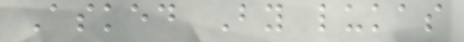Asked By lukas
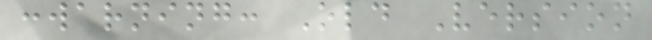:warning: Old Version
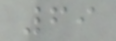69
